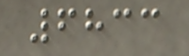6833
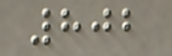802
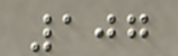107
